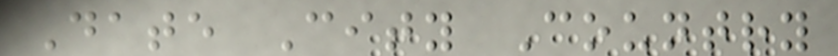Date City Country
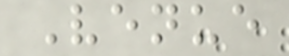Venue
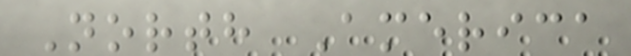North America
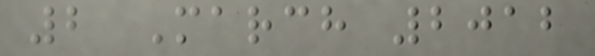2 March 2012
